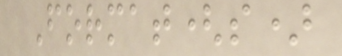Format(s)
